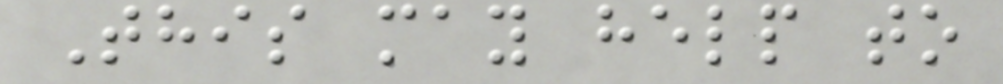This may help to
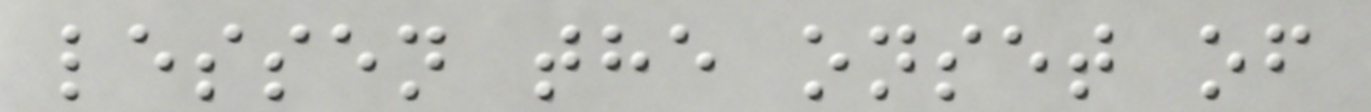lessen the onset of
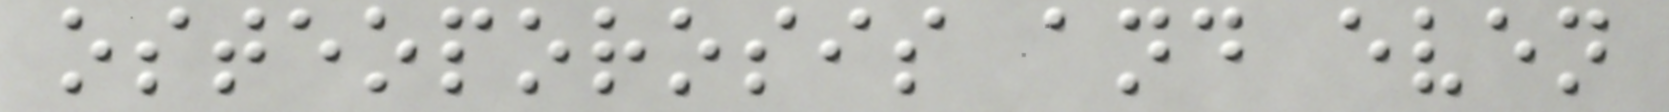osteoporosis and even
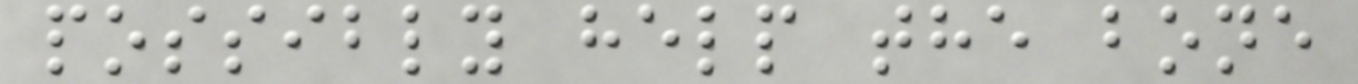possibly help the bone
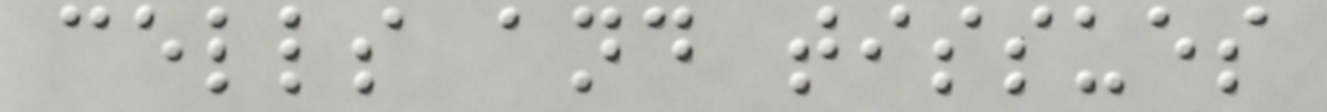cells and tissues
